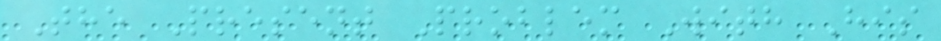The Present Problem With His
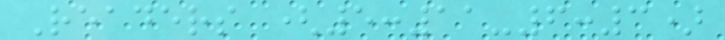Readers (5:11-6:3)
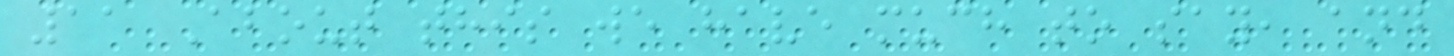11 About this we have much to say, and
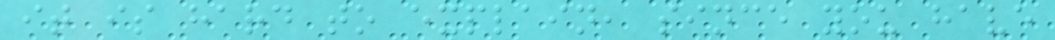it is hard to explain, since you have
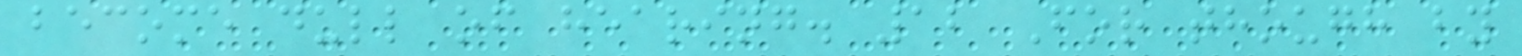become dull of hearing. 12 For though by
